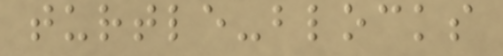turtle-blocks
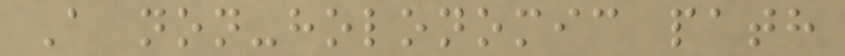A non-holonomic path
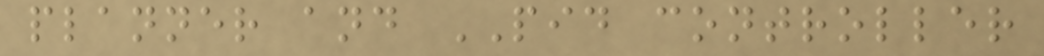planner and PID controller
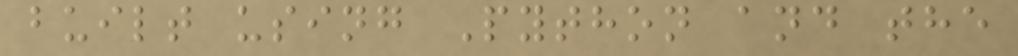built using Python and the
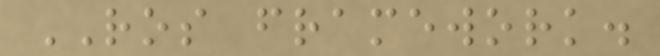ROS framework.
